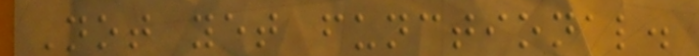Not yet functional.
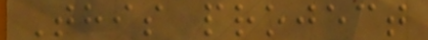This project
